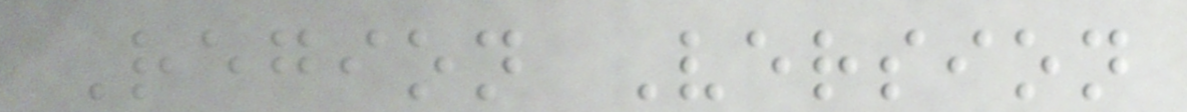Region Version
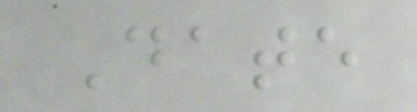Date
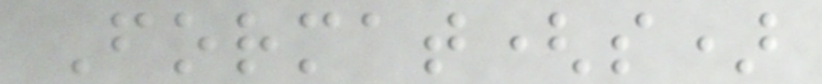Format(s)
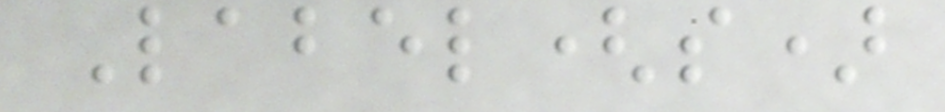Label(s)
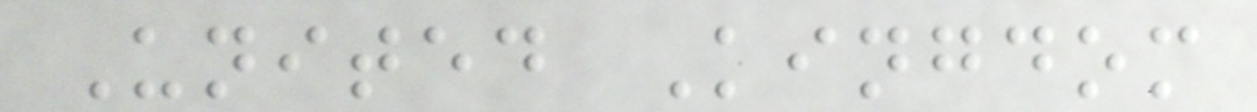United Kingdom
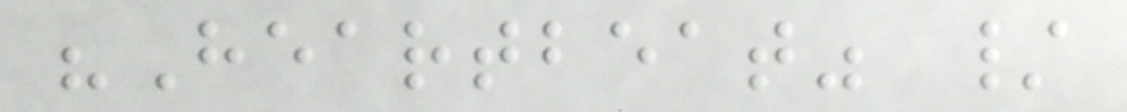"Heartbeat" /
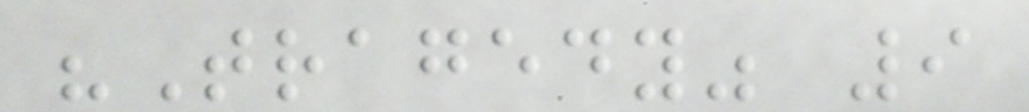"Tragedy" 9
